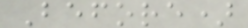Before)
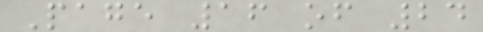Page 16 of 24
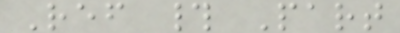Ref # Part
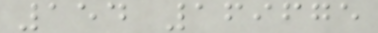154 169675
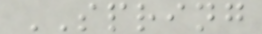SPRING
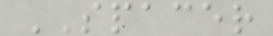SPACER
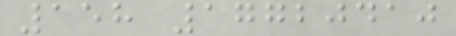158 17720410
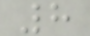8
